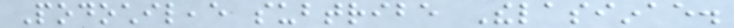Podochileae subtribe Thelasiinae.
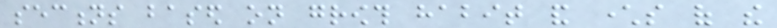sections based on growth habit and characters of the
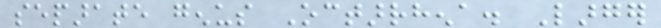separate genus Octarrhena. Larger
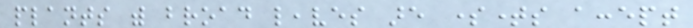plants with broad leaves are sometimes accept
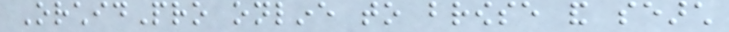OrchidPro online to browse and search
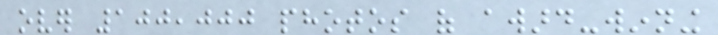over 100,000 photos of award-winning
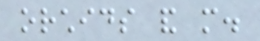orchids and more.
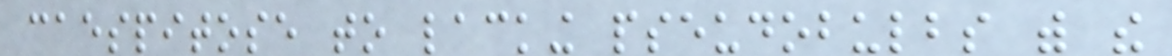caespitose to lacking pseudobulbs with the
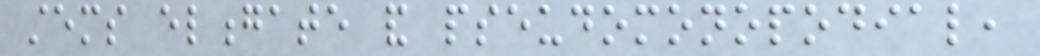stems elongate and pseudomonopodial,
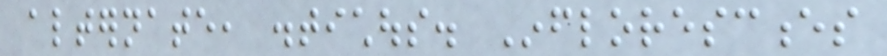alternate, distichous. Inflorescences
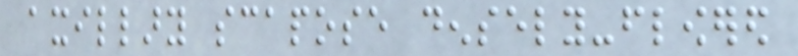axillary scapose densely-flowered
